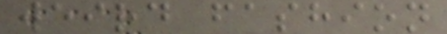weird fashion
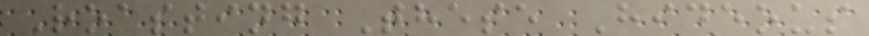Roasting These Hideous
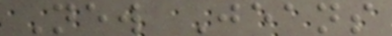New Jeans
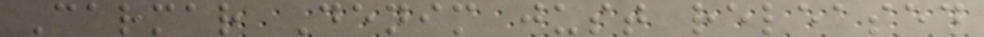Carmar Denim just released
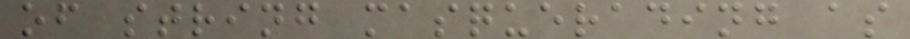of string masquerading as
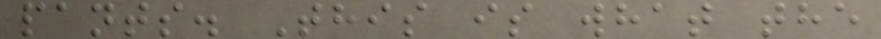pants. This is what the
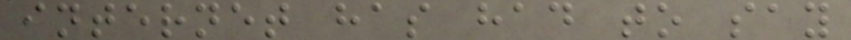internet has had to say
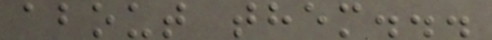about them...
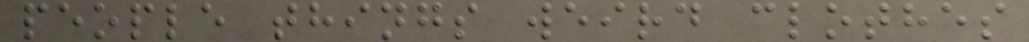people things weird clothes
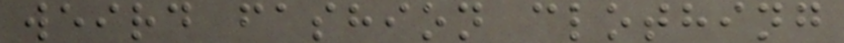weird fashion clothing
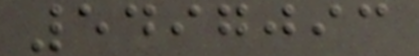5497093
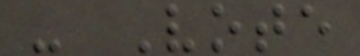- Vote
